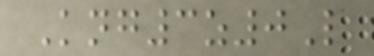Kng3z0L
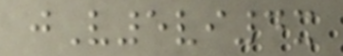jV5vi4x
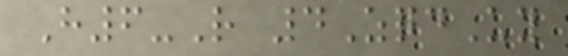H6-R 4ZqdUy
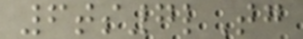6ts7lTg
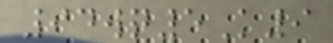94wq5K9
